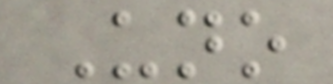Uno
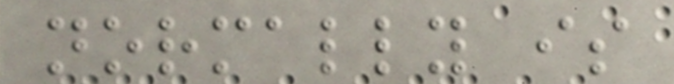normally is
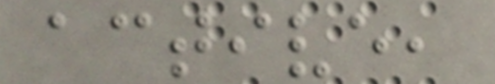active,
